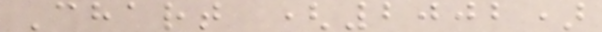Chart (2002)
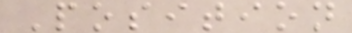Position
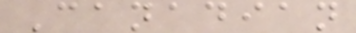Canadian
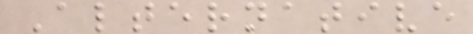Alternative
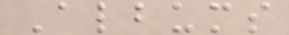Albums
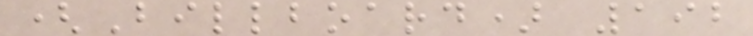(Billboard) 192
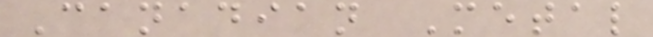Canadian Metal
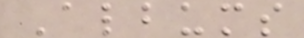Albums
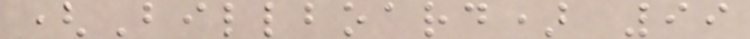(Billboard) 99
